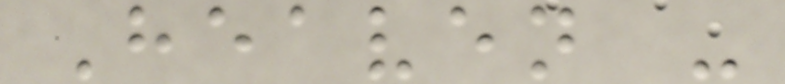Heaven -
